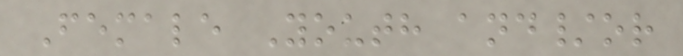Female Youth and/or
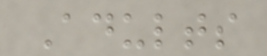Adults
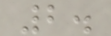2.
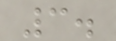3.
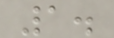1.
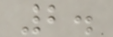2.
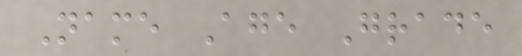Name Age Grade
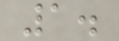1.
